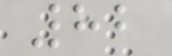82
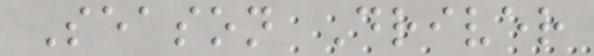Season Driver
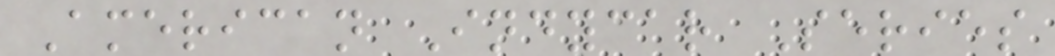American Indycar Series
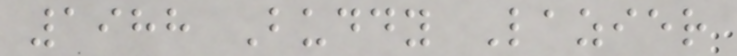1988 Buddy Lazier
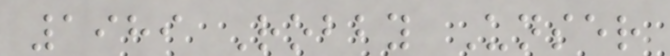1989 Robby Unser
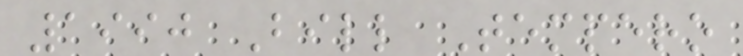1990 Bill Tempero
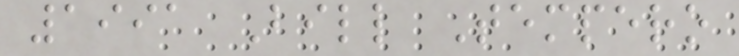1991 Bill Tempero
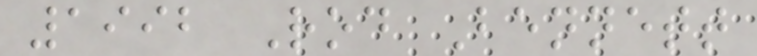1992 Rod Bennett
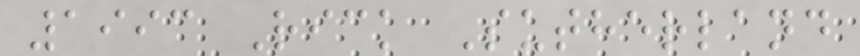1993 Rick Sutherland
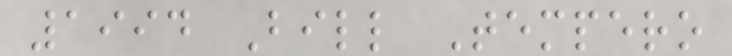1994 Bill Tempero
